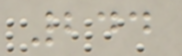244
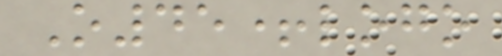O45+logo
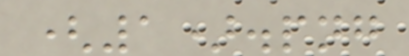(1).png
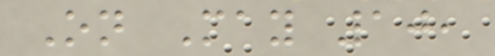On May 10,
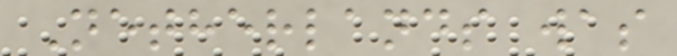Netherlands was
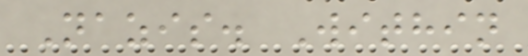Nazis. Within
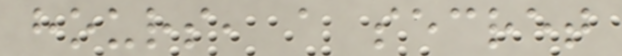hours, a secret
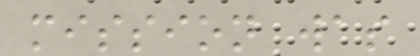mission was
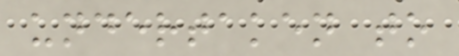undertaken to
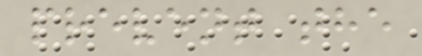prevent the
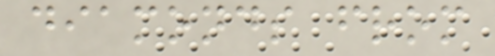diamonds from
